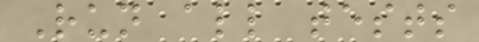Run all tests
